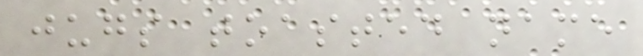jugs toasted name
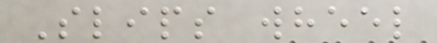Slips wheel
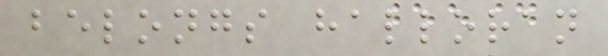belongs halloran
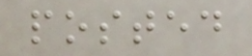posted
